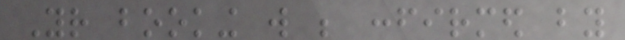Your booking will be confirmed by
